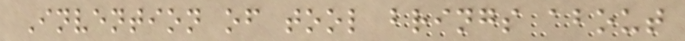Invention of tool brings about
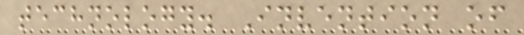technology. Invention of
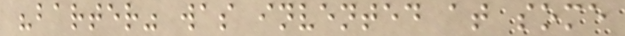"barter" was invented at some
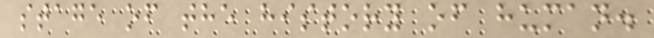stage of the history of human.
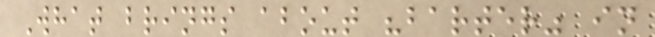What brings about "barter" in
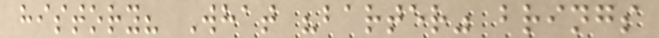history? What "barter" brings
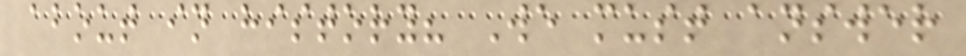about in history? We must answer
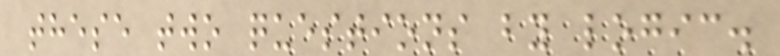these two questions by logic.
